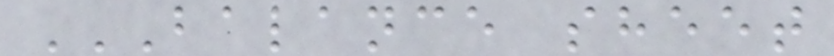BALANCE SHEET
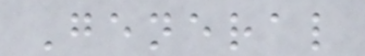General
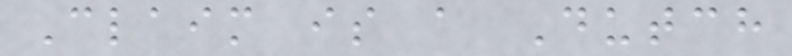Claim is a Dutch
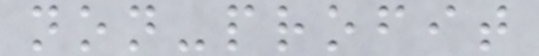non-profit
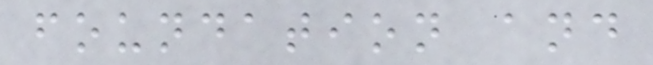foundation and
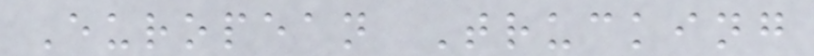European Trucking
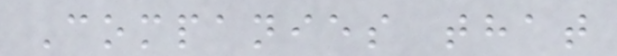Companies that
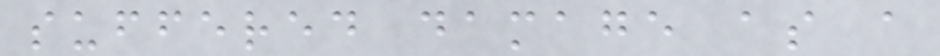suffered damage as a
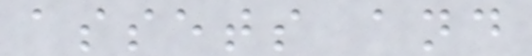assets and
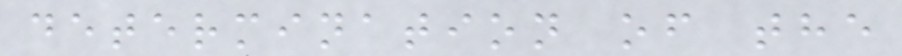determination of the
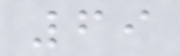69
